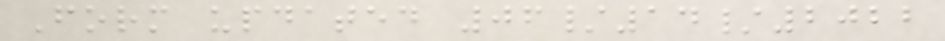Form updated 06/14/2022
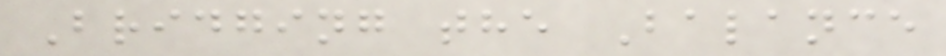Bridging the Balance
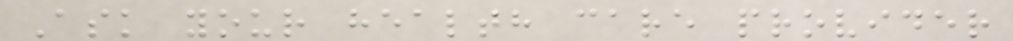Ask your health care provider
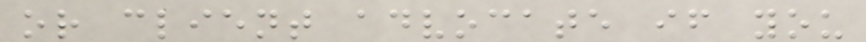or client advocate if you
